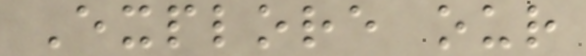Explore our
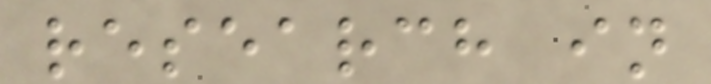research in
